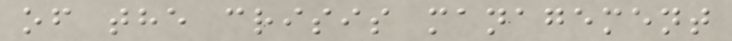of the crisis management
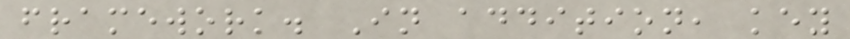framework. In addition, key
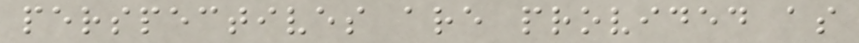perspectives are provided as
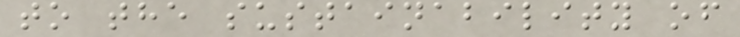to the sustainability of
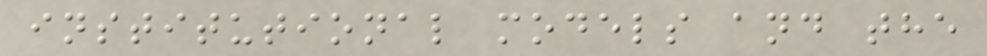institutional models and the
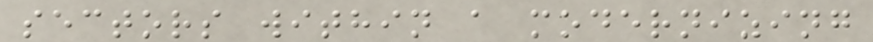sectors within a modernizing
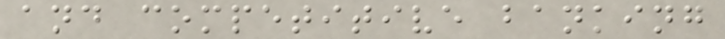and competitive banking
